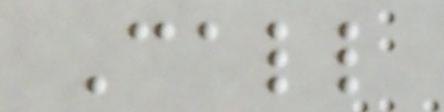Call
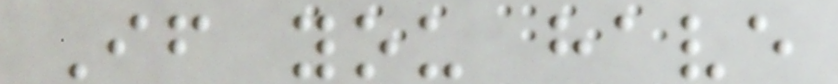If you have
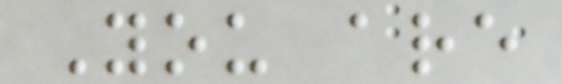You are
